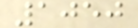1050
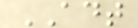ADT
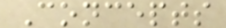Concepts
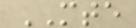MTE
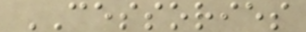CESSORIES
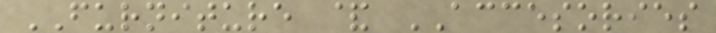FURNITURE & ACCESORIES
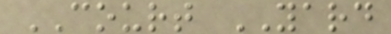COURT YARD
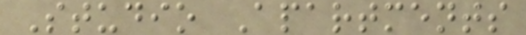Studio Apartments
